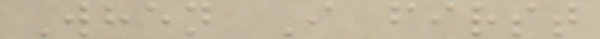When I first
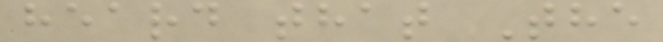heard that The
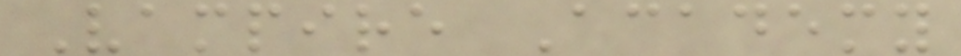Vampire Academy
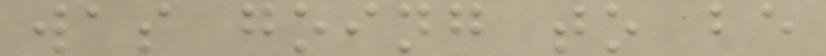was going to be
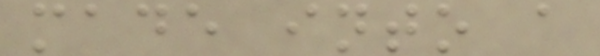made into a
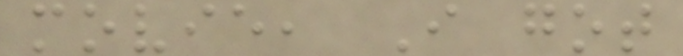movie, I got
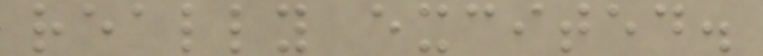really excited.
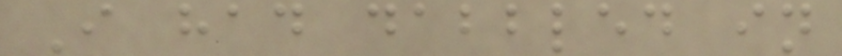I had dabbled in
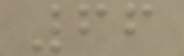66
